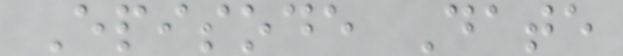Episode Date
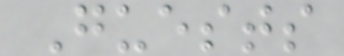Guests
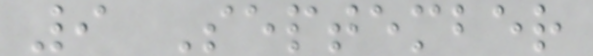9 September
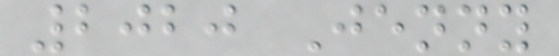2020 Jenny
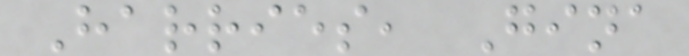Harries, Gina
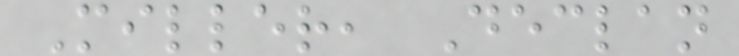Miller, Declan
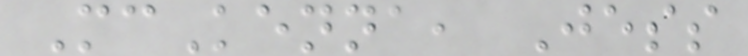McKenna, Jess
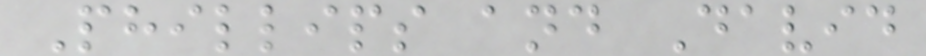Phillips and David
